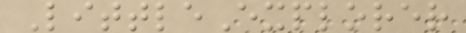LittleExplorer
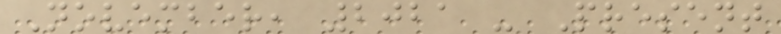November, 2021 - Present
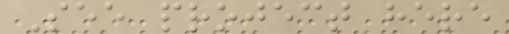See project here
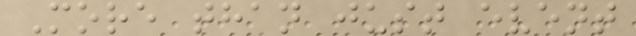More than just event
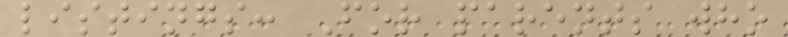listings: For parents who
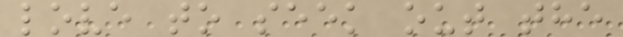love to seek out the
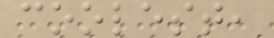coolest,
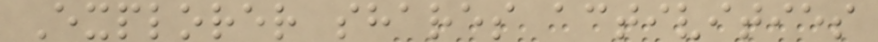Explorer shares activities
